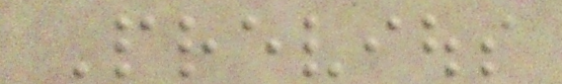Previous
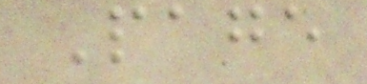Page
